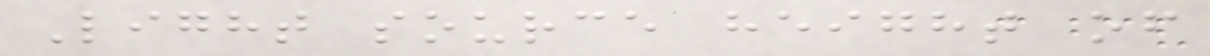Light source height of
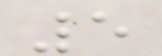5
